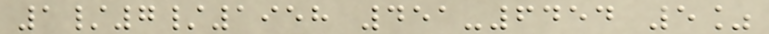1/7/1958 451-6454 5%
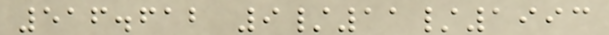516.612 9/11/1993
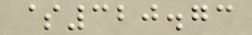$320.73
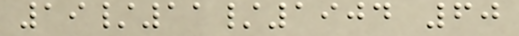19/11/1904 60
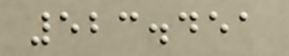523.451
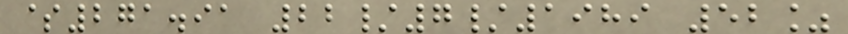$271.91 22/7/1989 52%
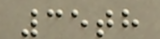35th
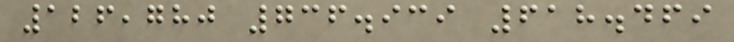126,780 736.939 618.469
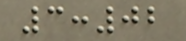3:02
